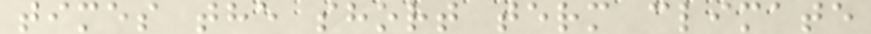times the short term climate
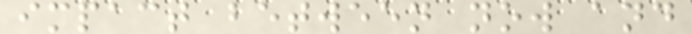impact between now and
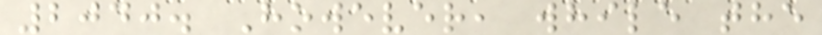2040. However, while the
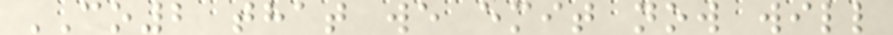CO2 that we emit now will
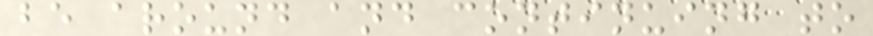be around and continuing to
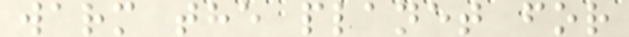warm the planet for
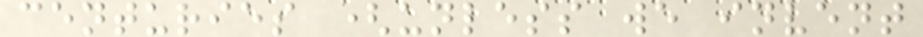centuries (unless we invent
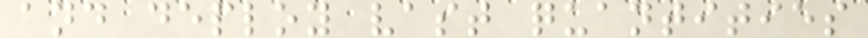and deploy vast quantities
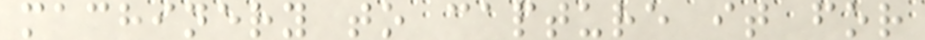machinery to capture it for
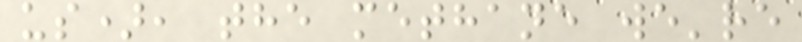us), the methane we're
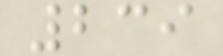239
